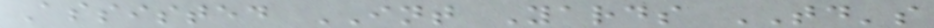Assisted INT Yards TD's
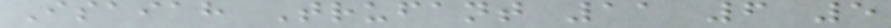Isaiah Trufant 11 6 5
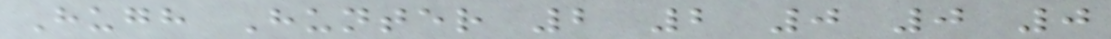Hugh Hunter 2 2 0 0 0
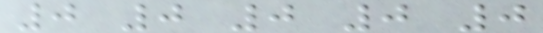0 0 0 0 0
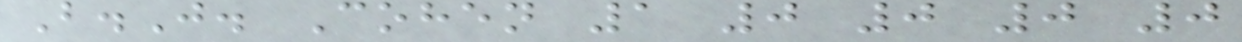B.J. Cohen 1 0 0 0 0
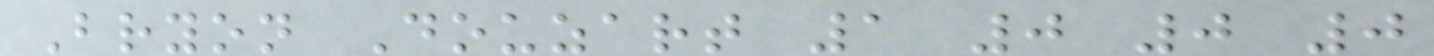Bryon Douzart 1 0 0 0
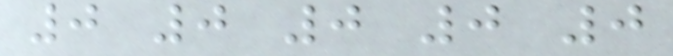0 0 0 0 0
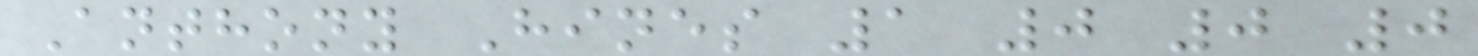Anthony Hines 1 0 0 0
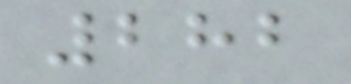282
